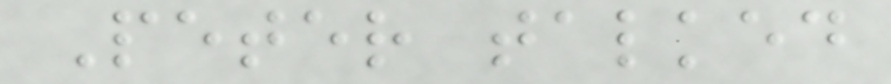Peter talked
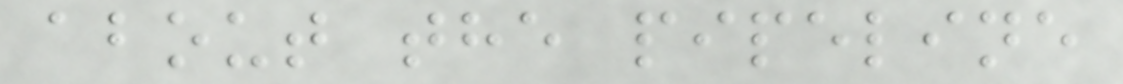about the pipeline
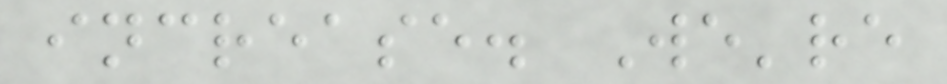increase. We're
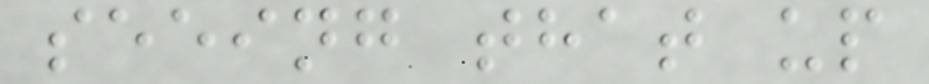seeing that up
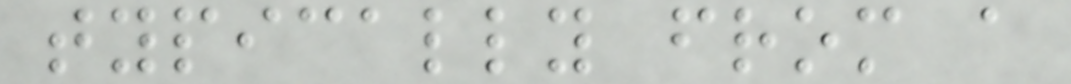typically from a
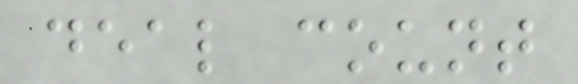deal count
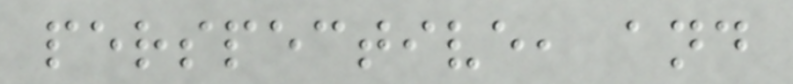perspective, and
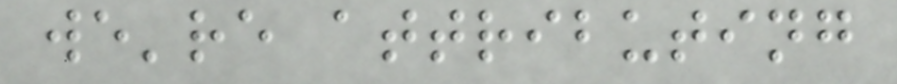we're attributing
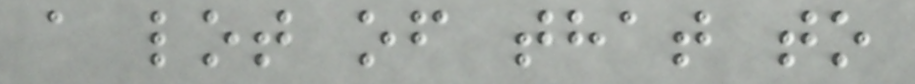a lot of that to
